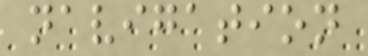navigation
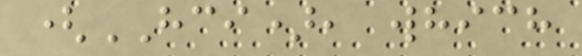(HCI), which
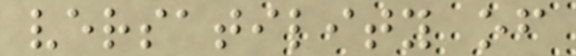versatility of
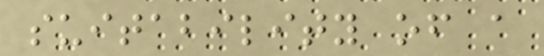suitability of a
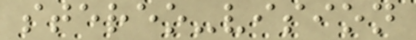stereo-vision
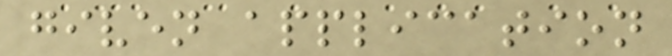given application
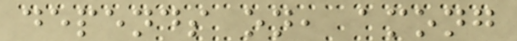depends on, among
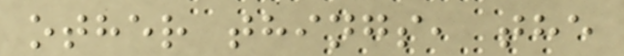other things, the
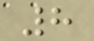8
